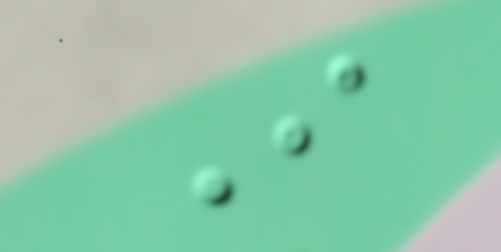I
